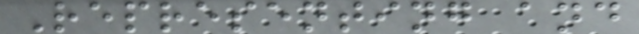Representing and
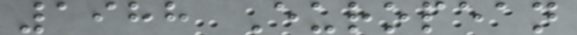1988 European
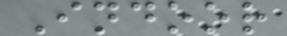Indoor
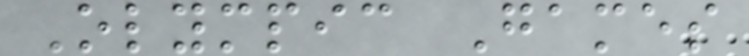Olympic Games
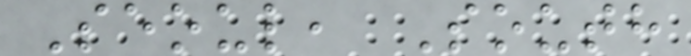Seoul, South
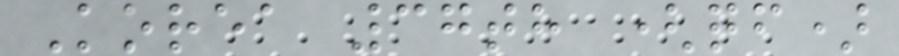Korea 37th (qf)
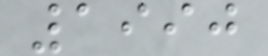1990
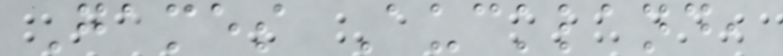Games Auckland,
